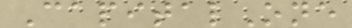CapitalOne
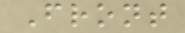Front
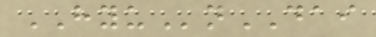HYUnDAI
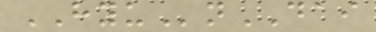HYUnDAI
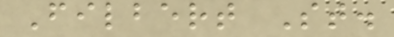Filbert St.
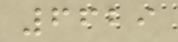6629
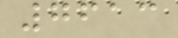7613
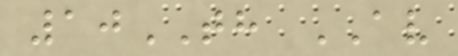10TH AV
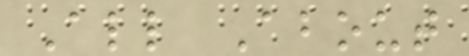All About
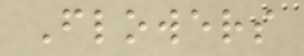Flowers
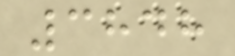3848
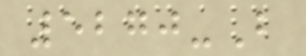5270-B
